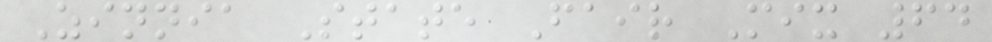Zinnia State Fair Mix 64
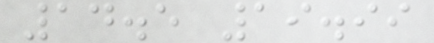14.5 19.99
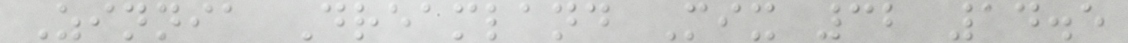Zinnia Dreamland Mix 32 14.5
